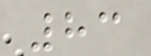83
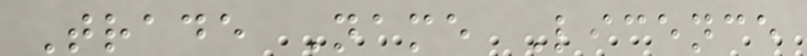Trade Name Licence
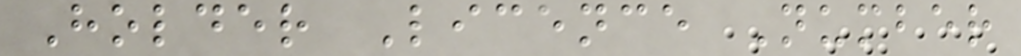Holder Licence Number
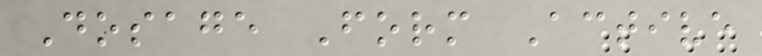Dosage Form Active
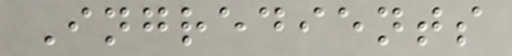Ingredients
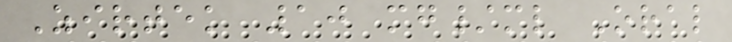Zirtek 10 mg/ml Oral
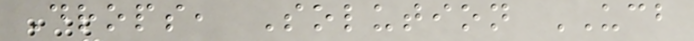Drops, Solution UCB
